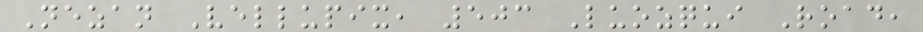Nezan Vellupix, 503 Luozqui Road,
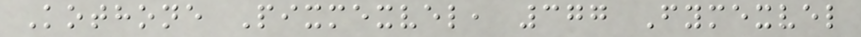Kothone Pixmexvel, 377 Fymexvel
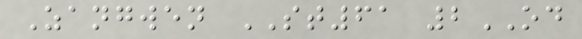Zangwen ST61 2OD
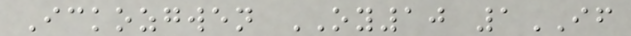Ickozgwen OY10 1IF
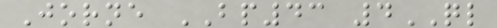Jorne BP43 4QL
